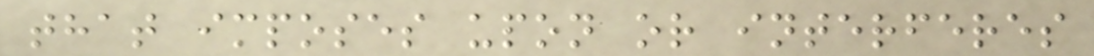that imposes upon or interferes
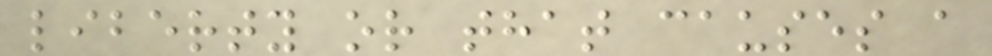liberty or that causes a
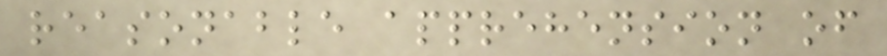reasonable apprehension of
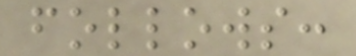follows:
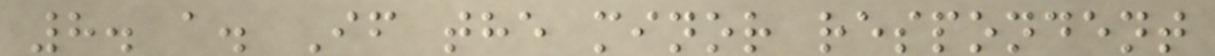8. a. If the minor respondent
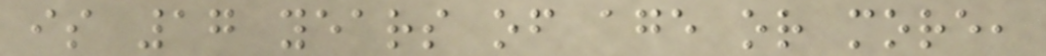is 17 years of age or more,
